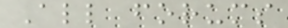All forums
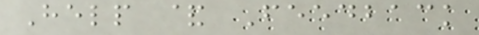Help & Feedback
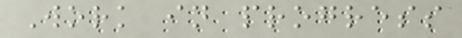Work in progress
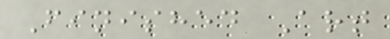Finished Art
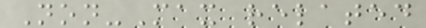Non-Max related
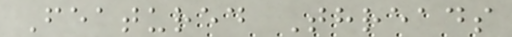Featured Threads
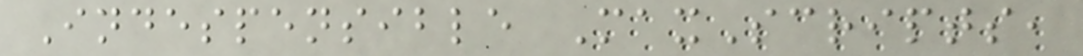Indespensible MaxScripts,
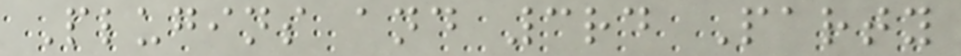Plugins and 3rd Party
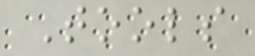Tools
